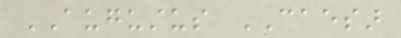AUGUSTUS CAESAR
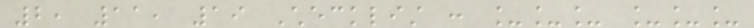2, 11, 19 Checklist : ___ ___
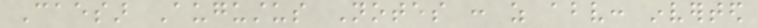Caesar Augustus Notes : as above: inverted
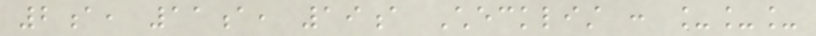2a, 11a, 19a Checklist : ___
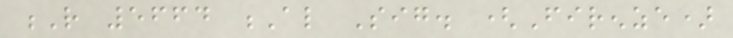R 5664 Al Sig. (Firenze)
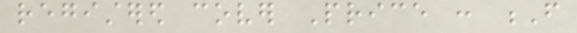registered cover Price : F
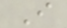I
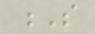S
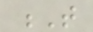T
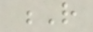R
